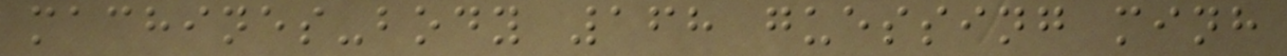machines-body 168 guessing minh
